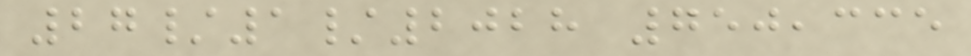27/1/2028 750,335
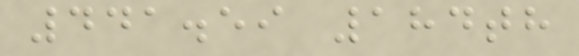441.59 184th
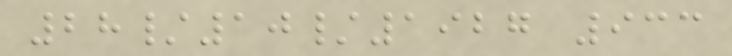28/10/1927 933
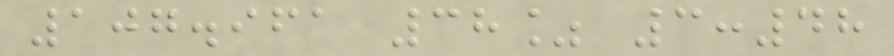107.961 38% 3:48
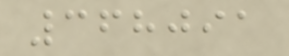368091
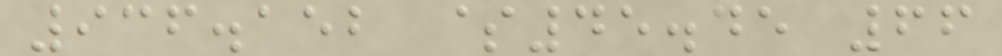936.152 $45.45 66
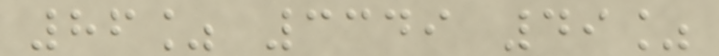86% 3349 49%
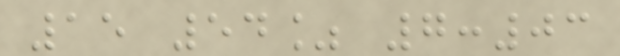15 54% 7:03
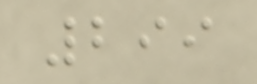299
